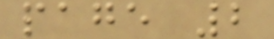page 2
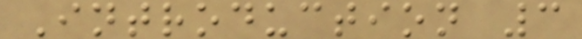Introduction 3
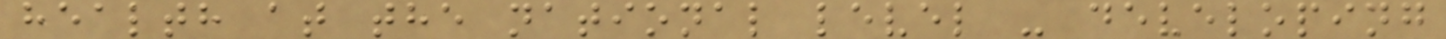health at the national level - developing
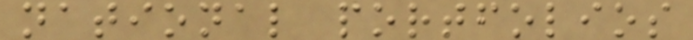national portfolios
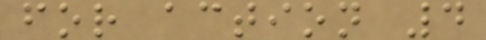for action 4
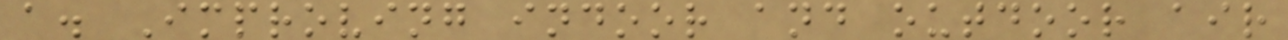a. Improving indoor and outdoor air
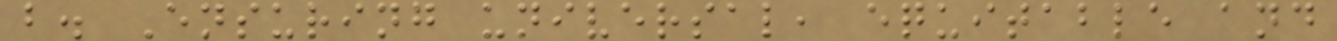b. Ensuring universal, equitable and
